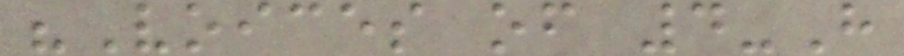"Voices of 4-H
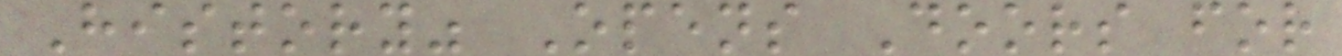History" Opens Doors for
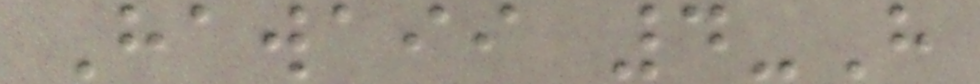Hawaii 4-H
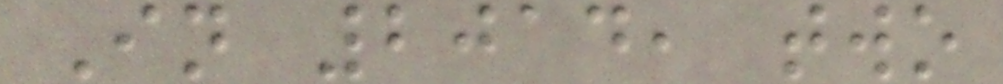In 2014, two
